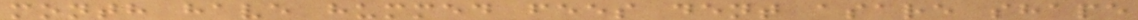month have hummed fees dent asare shape
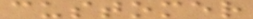customer
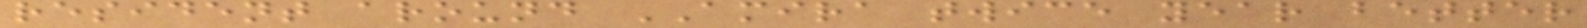resident around AMIRA twice year better
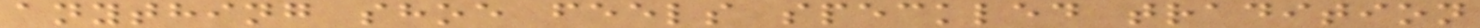anything shoe feels speckled tradition
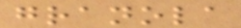granola
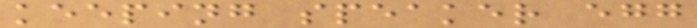keeping speaker egg
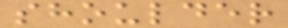shoulder
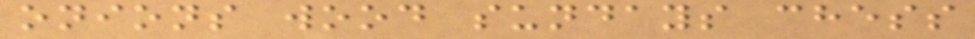onions wood sundays chess
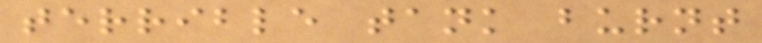terrible tank burnt
